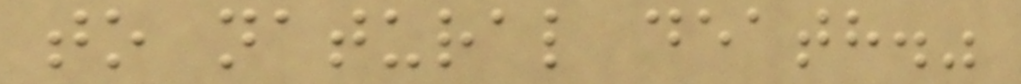to natural death."
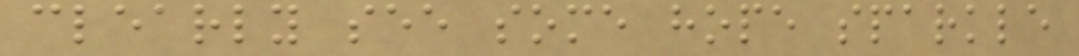clearly see some hope sparkle
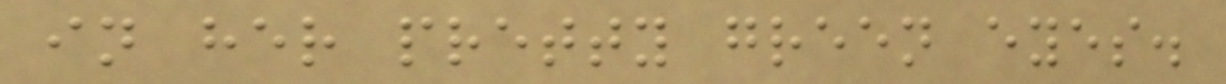in her pretty green eyes.
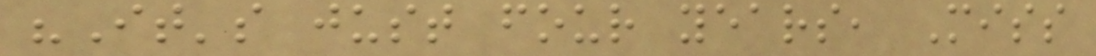"It's just four years, Miss
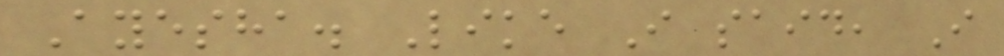Ayesha. Like I said, I
